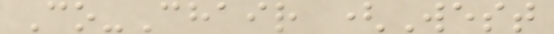Co-Chair (West
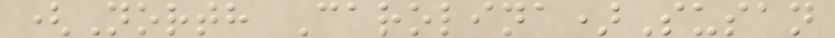(North Carolina)Susan
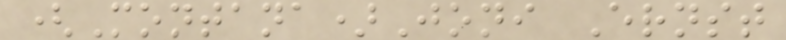(Montana)Joni Ernst
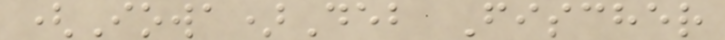(Iowa)Deb Fischer
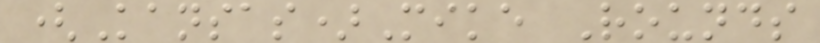(Kansas)Mike Rounds
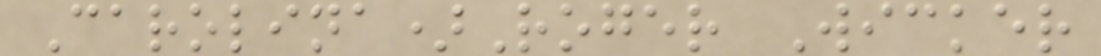Carolina)Roger Wicker
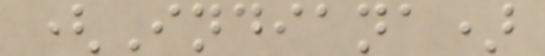(Indiana)
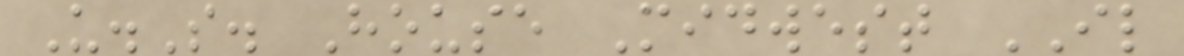U.S. House Midwest IL
